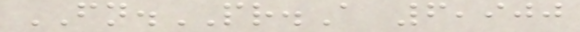FN.PR.A 6,900
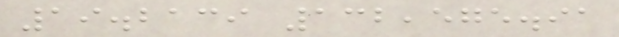19.2139 132,575.91
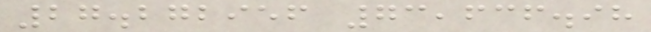27.272956 73,636.98
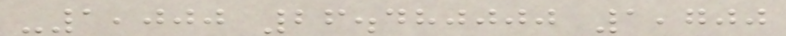-1,000 26.480000 1,700
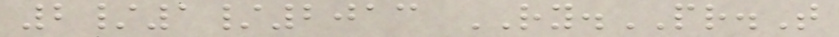2/1/2013 RY.PR.T
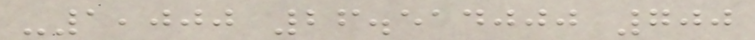-1,000 26.514000 700
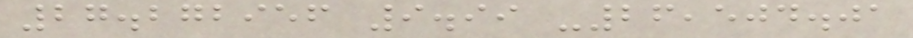27.272956 9.99 -26,504.01
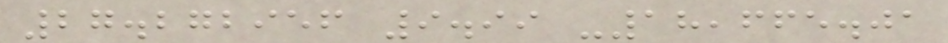27.272956 9.99 -18,665.01
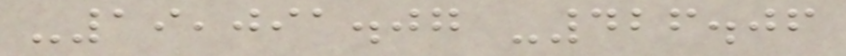-19,091.07 -426.06
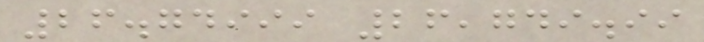26.74999 26,749.99
